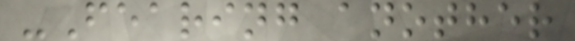-Fearing another
